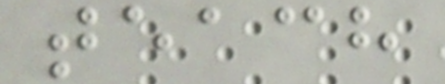teach
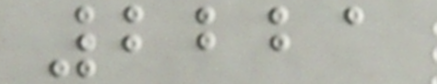2221
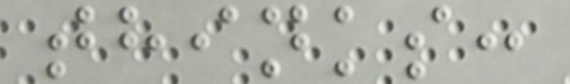thinks:
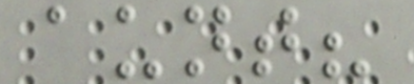aunt?
